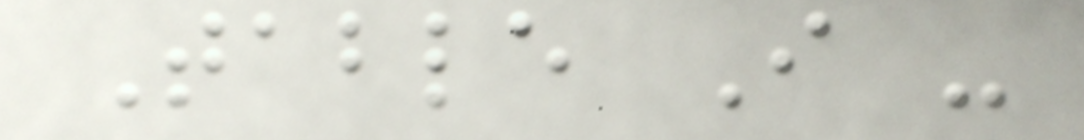Table I -
